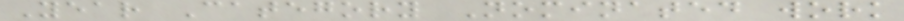Year Category Nominated work
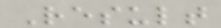Result
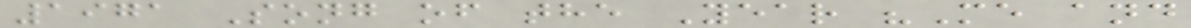1971 Song of the Year "Me and
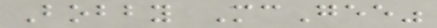Bobby McGee"
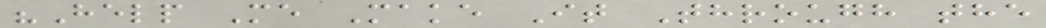"Help Me Make It Through the
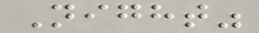Night"
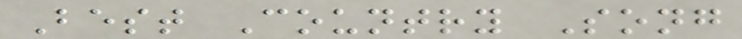Best Country Song
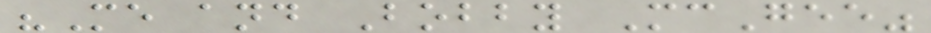"Me and Bobby McGee"
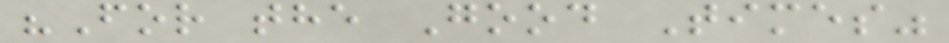"For the Good Times"
